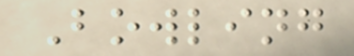Bowling
